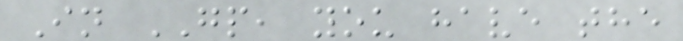In GP, you have the
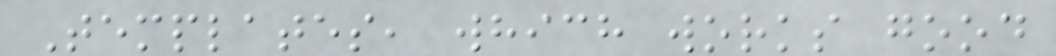Templates, which works good
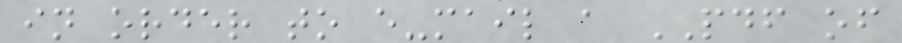in order to e-mail a PDF of
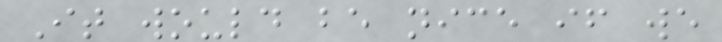It would be nice if we
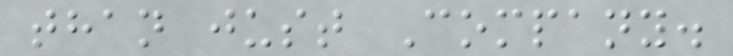than just Company.
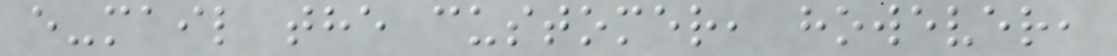e-mail the customer, however,
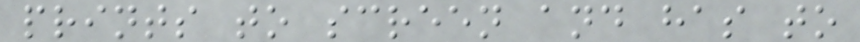prints to screen and has to
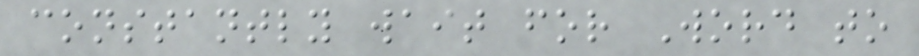constantly wait for Word to
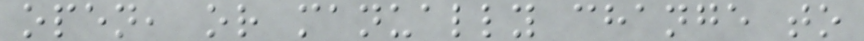open, or manually change to
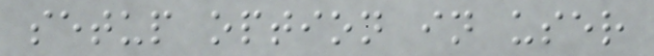setup option in user
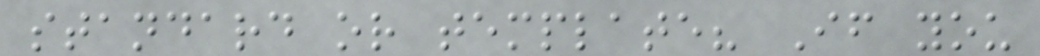standard or template? If you
